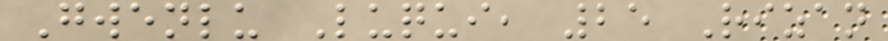Gwenlu Luqui, 25 Rizan
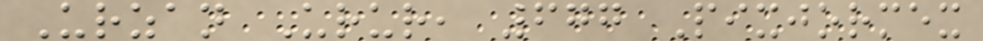Urzan Urur, 677 Pixjormex
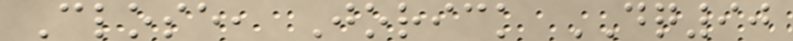Close, Jorick DQ90
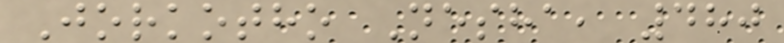Jorkotho Nesha, 480
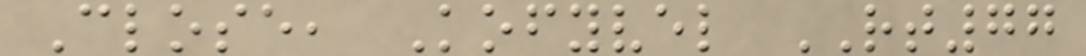Close, Kofyvel RT77
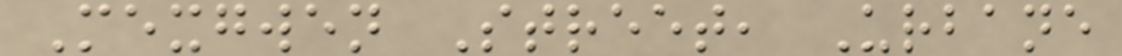Mexgwen Street, Urbane
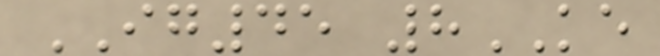IG45 8KE
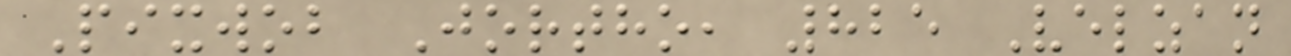Pixwob Jortho, 825 Velzan
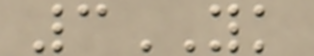3YK
